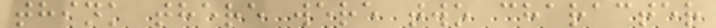think there were two character
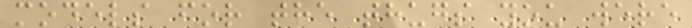models for the thugs you were
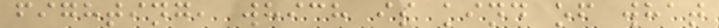fighting, which is kind of what
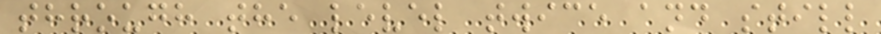through the level twice and still
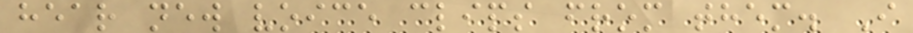hear new voice clips from them. I
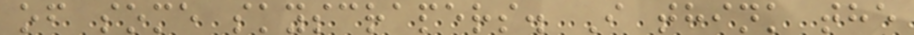of some skyscrapers. I think the
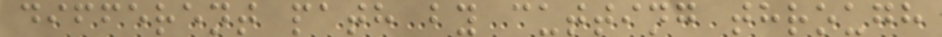different path by cutting through
